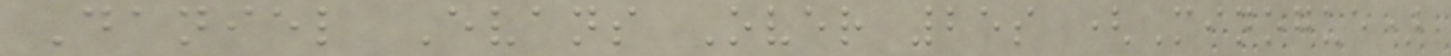Daniel Evans Over 25s (Minogue)
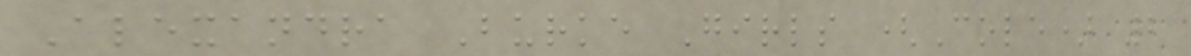Alexandra Burke Girls (Cole) 2
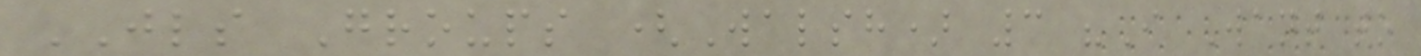JLS Groups (Walsh) 3 "I Want to
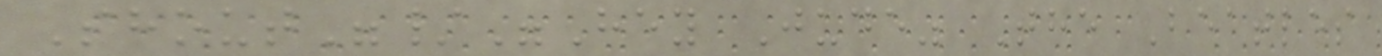Shout"/"Hey Jude" The Beatles
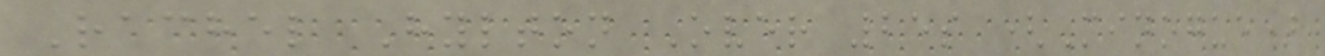Rachel Hylton Over 25s (Minogue)
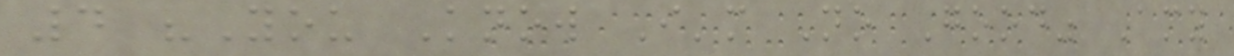4 "You Know I'm No Good" Amy
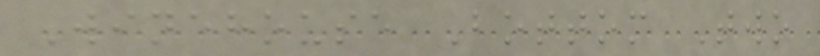Winehouse Bottom Two
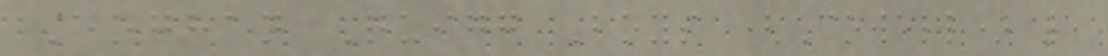Eoghan Quigg Boys (Cowell) 5
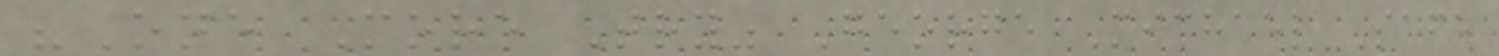"One More Try" George Michael Safe
